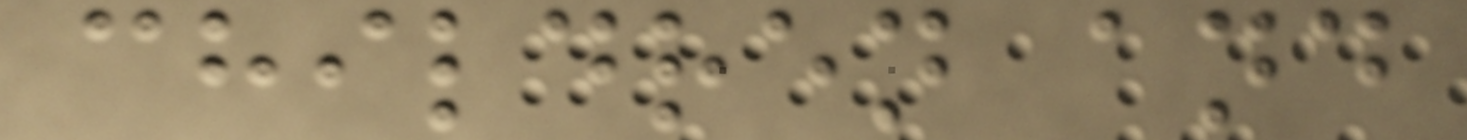children and
